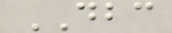DBC
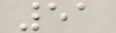51
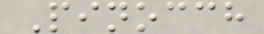Pinocch
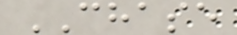CHASE
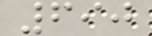690
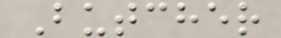Butcher
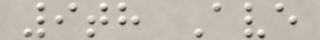9th Ave
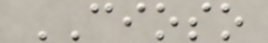CIOSO
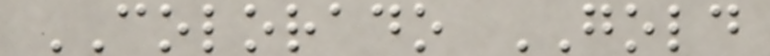COLORADO GOLD
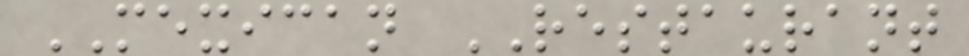MEXICAN RESTAURANT
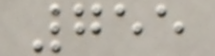755
